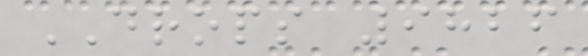DROPS 9826
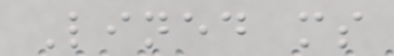Lined ms
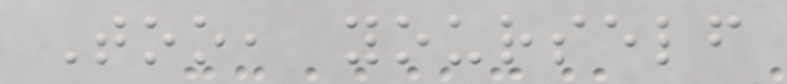Too, yourself
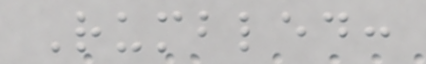Rumbled:
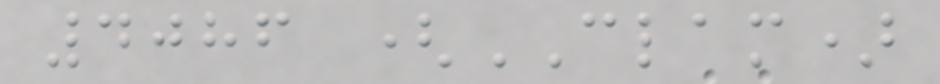4086 (CLAM)
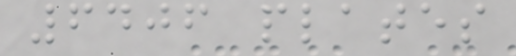6406 plates
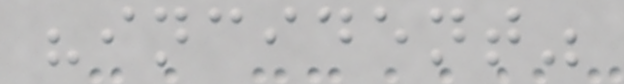"incident"
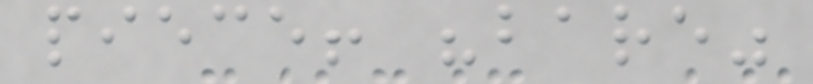piece! "bare"
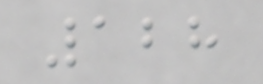128
